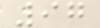97
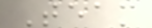Team
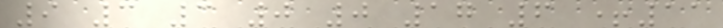9 3 3 0 0 17 6 +11
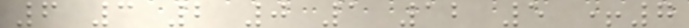6 3 2 0 1 12 5 +7
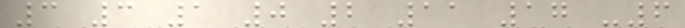3 3 1 0 2 11 17 -6
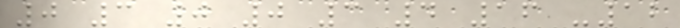0 3 0 0 3 4 16 -12
